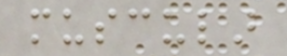muscular
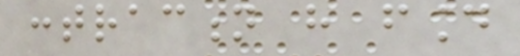contraction have found
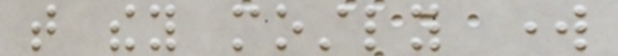that they mostly work
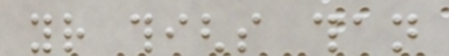your thighs than
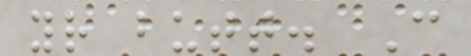your butt. Can
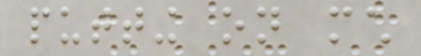putting on much
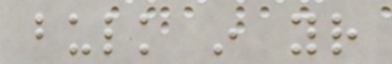bulk in your
